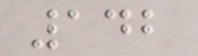142
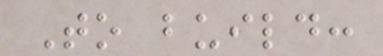To build:
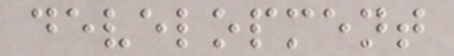development
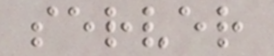server
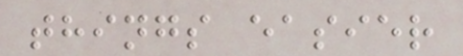things easier
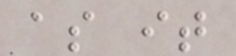as it
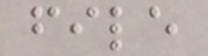file
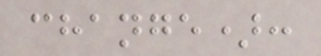change):
